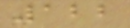122
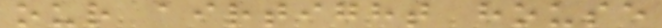our airtight house
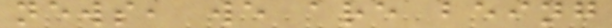news, we are being
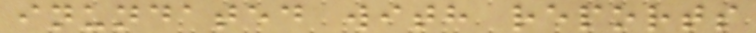inundated with reports
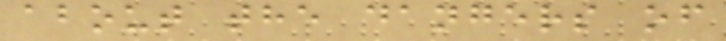about the dangers of
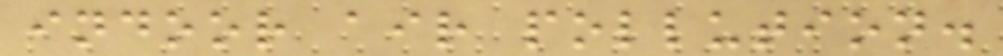indoor air pollution.
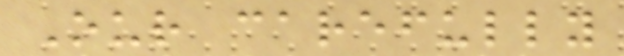Our carefully
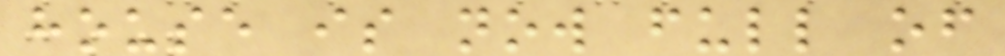house is now full of
